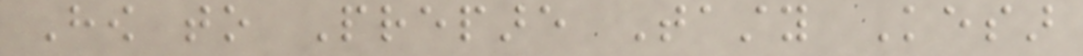How to Prepare Tasty Kesar
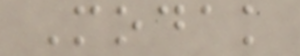Modak
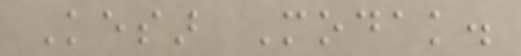Kesar Modak.
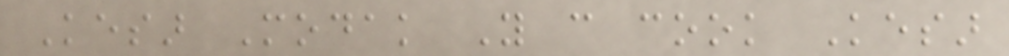Kesar Modak You can cook Kesar
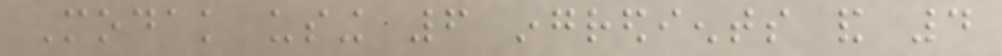Modak using 6 ingredients and 4
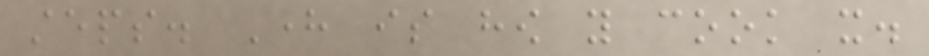steps. Here is how you cook it.
